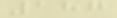187
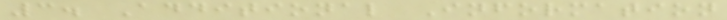3. Additional Information
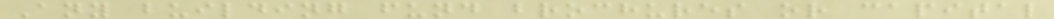Any building fund brochures or capital
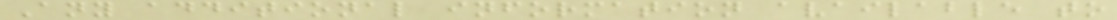Any additional information available to
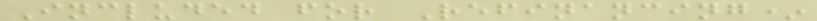Included for Refinancing*
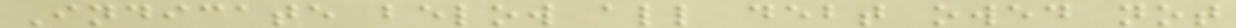Indicate below all debt owed not
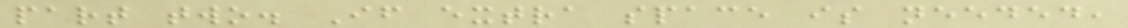part two. If extra space is needed,
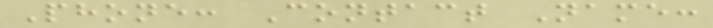Phone: Contact Name:
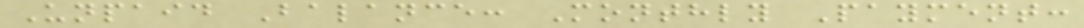Unpaid Balance: Monthly Payment:
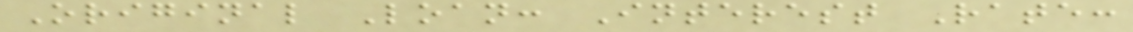Original Loan: Interest Rate:
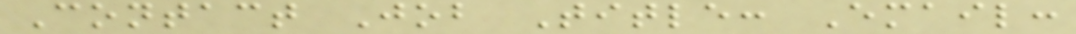Contact Job Title: Email:
